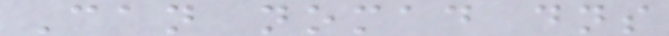Can nomad dns
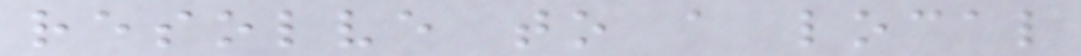resolve to a local
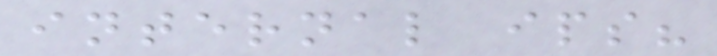internal ips?
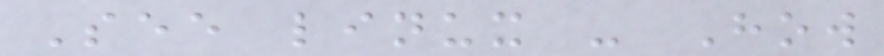See linux - How
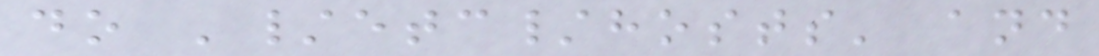do '/etc/hosts' and
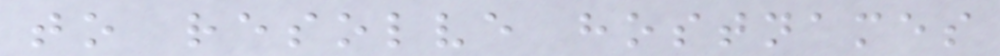to resolve hostnames
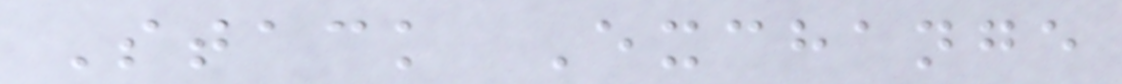Stack Exchange
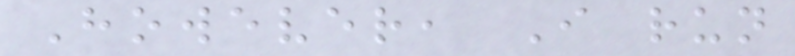However, I run
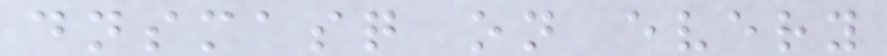dnsmasq on every
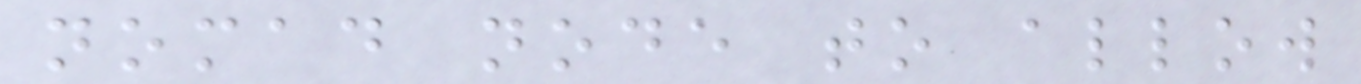nomad node to allow
